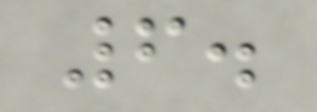6.
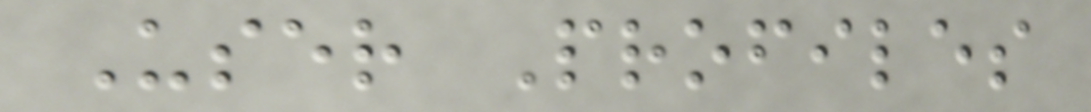User Profiles
